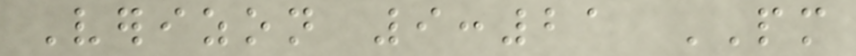Verizon 9:21 PM
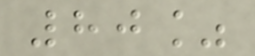80%
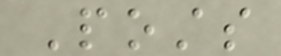Posts
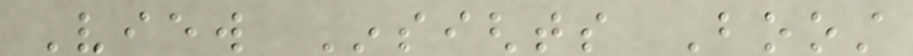View Insights Boost
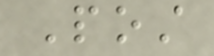Post
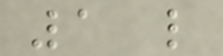1 like
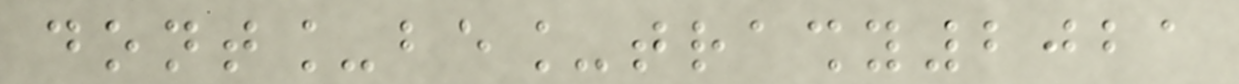dont_be_trashy2021
